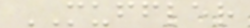MUFFLER
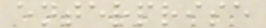enterprise
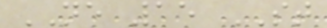NE 15 ST
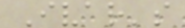Ivar's
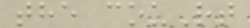the couRt
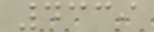4339
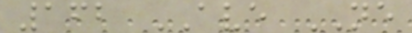162 AVE NE
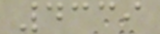4339
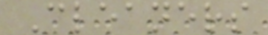Cleaners
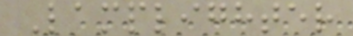Lamplighter
